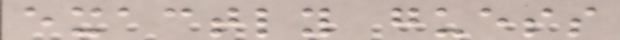exactly guess
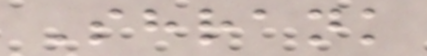Shrank
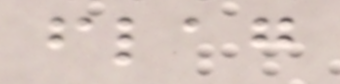flag
